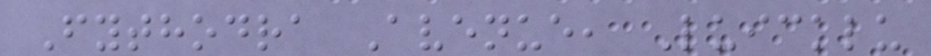Fythodra Avenue, Luicklu
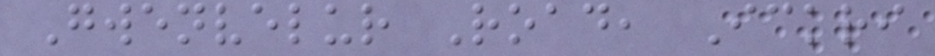Gwenvelur Road, Ickri
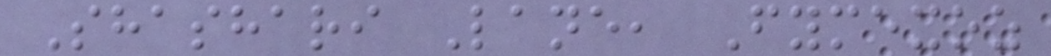Shashari Lane, Fymexoz
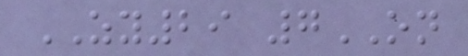ZY29 7ON
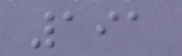191
